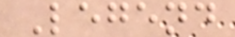Legend
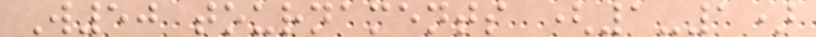W50 tournaments (1-1)
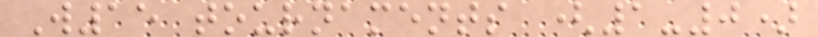W15 tournaments (1-0)
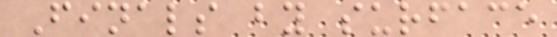Finals by surface
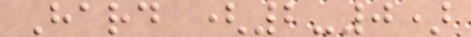Hard (2-0)
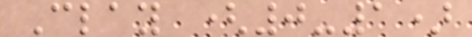Clay (0-1)
